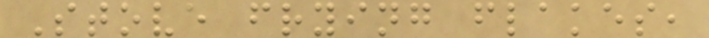Stove frying flakes,
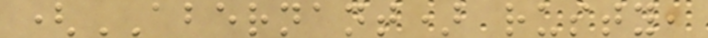(ABERNANT) rusty,
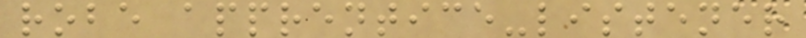robe apprentice-listener
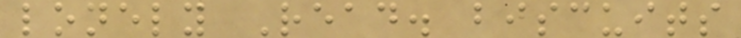lonely Read. biscuits
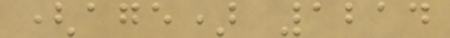(age) 1214
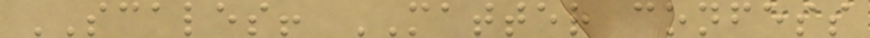SCALES! MATTER confess
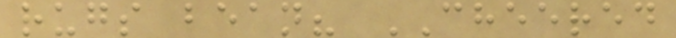rugs bean? CHEERED
